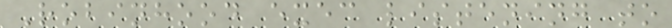Robinhood exec listening to
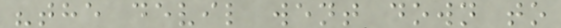"the devil went down to
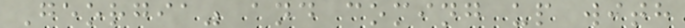Georgia" and coming up with
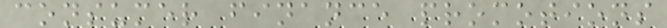consumer finance promotions
